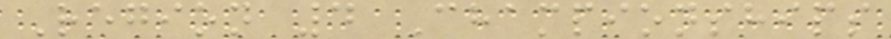Region 4 Championships
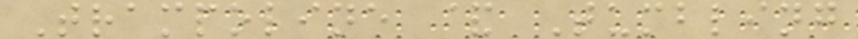Trampoline & Tumbling
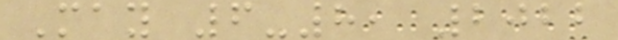May 6-8, 2022
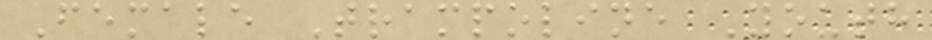Female Trampoline Youth
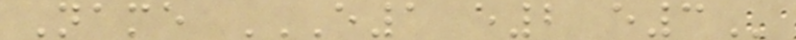Name E1 E2 E3
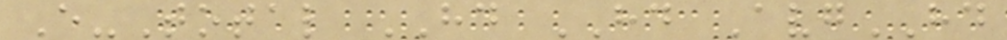E-Total HD HD AvgHD
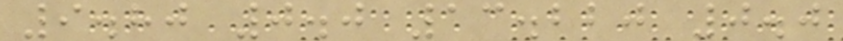9.80 0.0 13.220 0.0
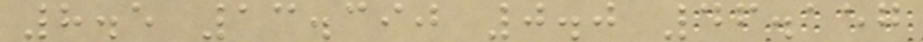8.5 13.390 0.0 46.157
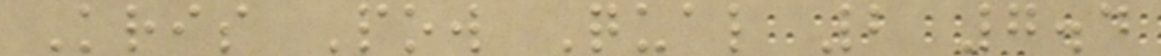Kris Pow Qual 2 7.4
